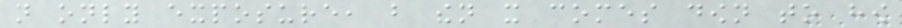not only exposure, but then it comes down to how
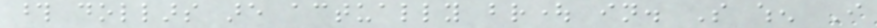those dollars are actually brought in. So when I
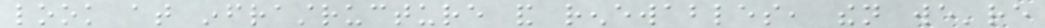look at infrastructure and renewables, then we're
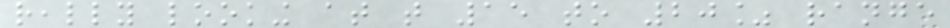really looking at that 15 to 20% range
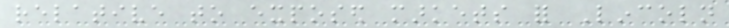relative to exposed markets for Lincoln
